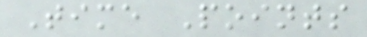Time Points
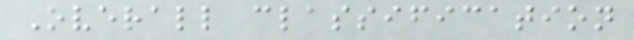Overall classification
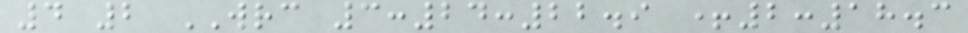4 2 WRC 3:24:22.9 +2:18.3
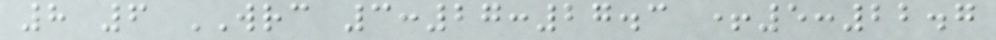8 6 WRC 3:27:27.3 +5:22.7
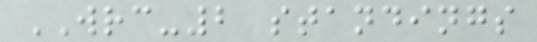WRC-2 standings
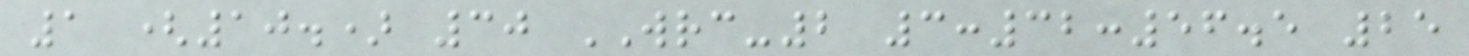1 (10.) 30 WRC-2 3:32:56.5 25
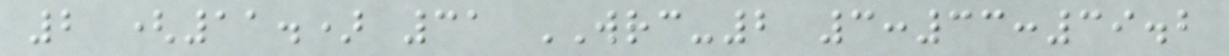2 (11.) 31 WRC-2 3:33:39.2
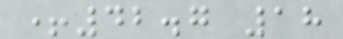+42.7 18
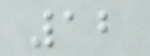12
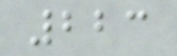223
